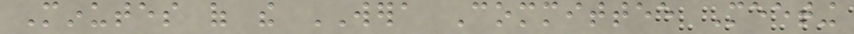Minutes of the WERA Committee Meeting
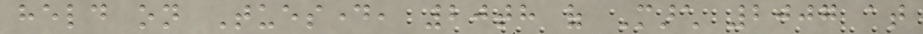held on Tuesday, 20th of March 2007 at
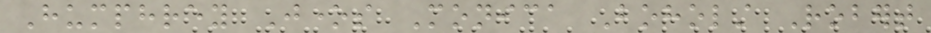Humphrey Jones Monica Boholst Robert
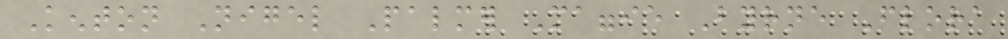Kenton Nigel Palmer Maggie Byrne Flora
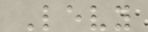Levy
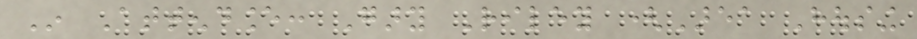In Attendance: Gary Riley (Area Housing
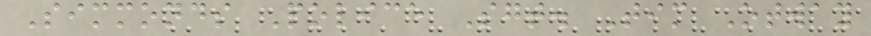Simmonds Police Sgt. Tim Otway
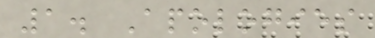1. Apologies
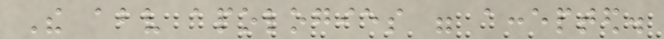The above apologies were accepted.
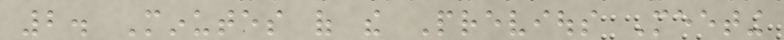2. Minutes of the Previous Meeting
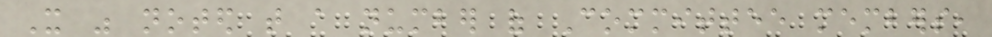It was noted that a number of Committee members,
